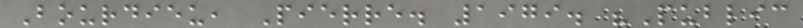Bourdieu, Pierre. 1979. "Public
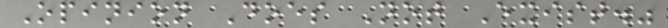Opinion Does Not Exist."
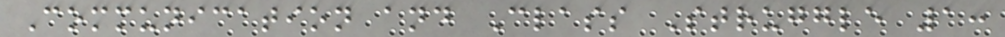Communication and Class Struggle 1:
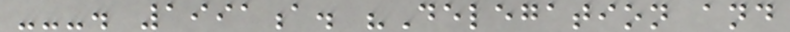---. 1991a. "Delegation and
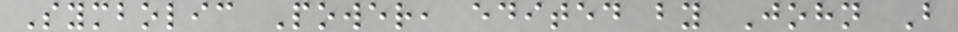Symbolic Power, edited by John B
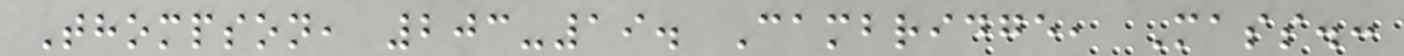Thompson, 203-19. Cambridge, Mass.:
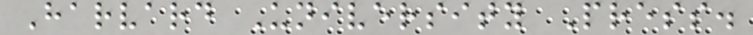Harvard University Press.
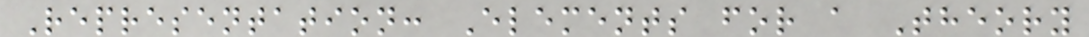Representation: Elements for a Theory
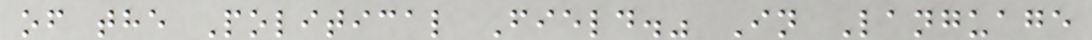of the Political Field." In Language
